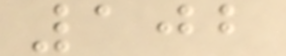102
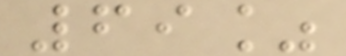69%
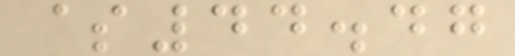$44.47
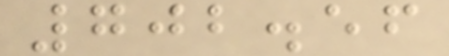702.56
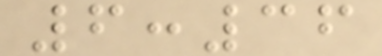6:36
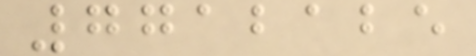7712125
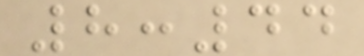8:44
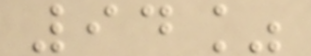94%
